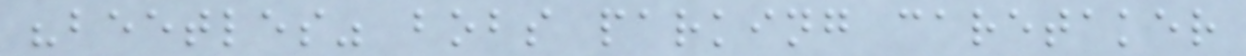"beetles" bobs parking caretaker
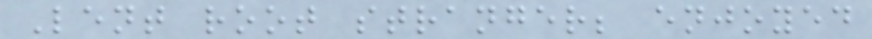Lent root stranger; enjoyed
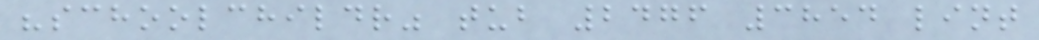"schoolchildr" tub 2476 3854 lint
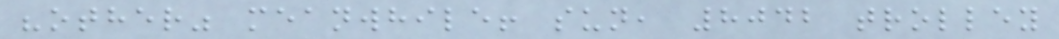"other" meanwhile! sun, 8042 trolley
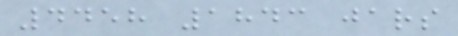4458 1843 jars
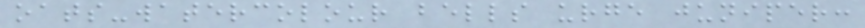oats-watercolour bells urge juniper:
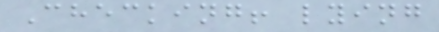Checking! lying
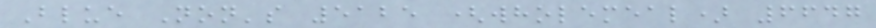Blue Non's 5125 (wholemeal) 6647
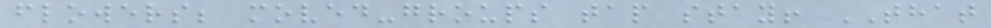flowers; moved-groups tap stay! THAT
